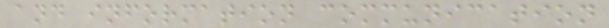and information communication
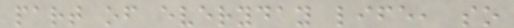part of everyday life, so
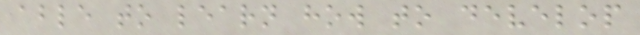able to learn how to develop
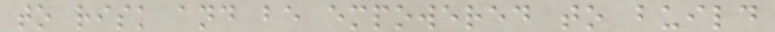to risk and be empowered to build
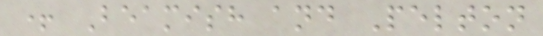+ Beamish and Pelton
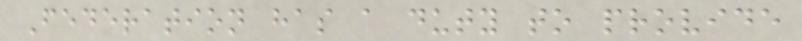Federation has a duty to provide
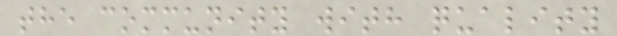the community with quality
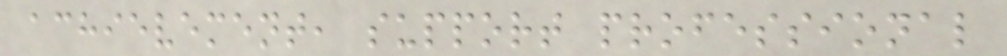achievement, support professional
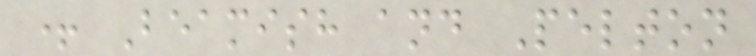+ Beamish and Pelton
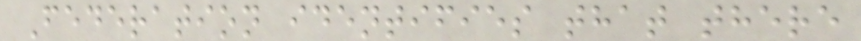Federation identifies that there
